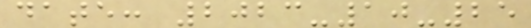date: 2023-10-25
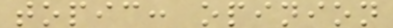topic: opinion
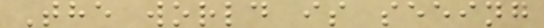The world is seeing
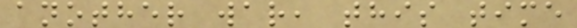another war, this time
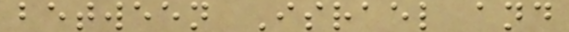between Israel and
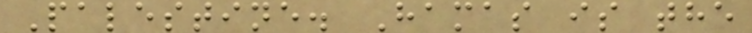Palestine. Hamas is the
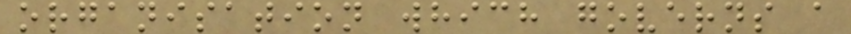organisation which governs a
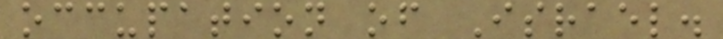occupation of Israel.
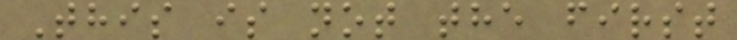This is not the first
